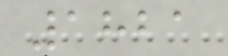1821
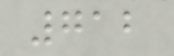712
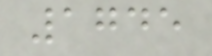1745
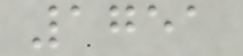1751
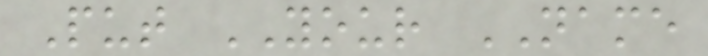Put YOUR NAME
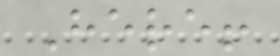Here!
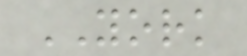YORK
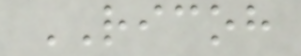RICOH
